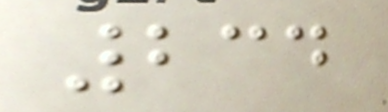234
